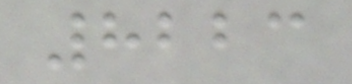8223
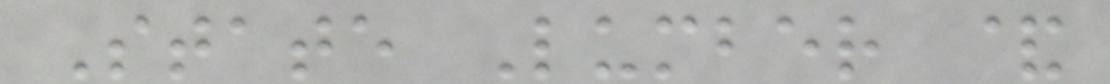State Lumber &
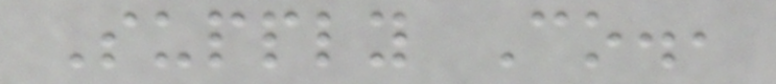Supply Co.,
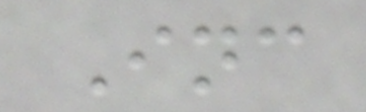Inc
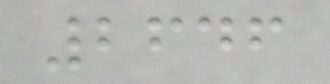2646
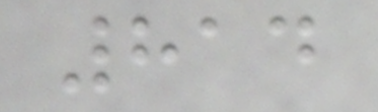814
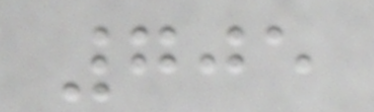705
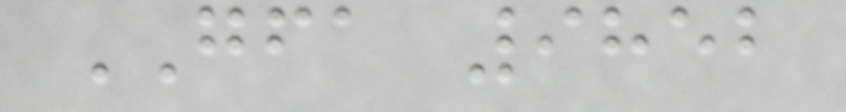GFA 9852
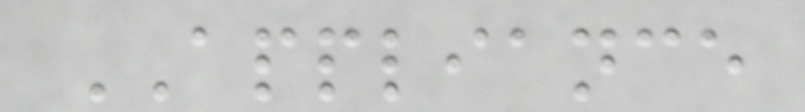APPLIANCE
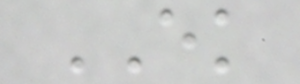EK
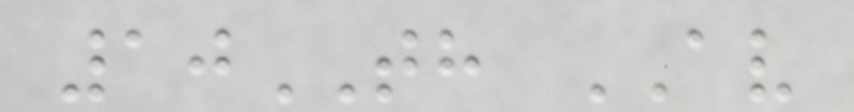10TH AV
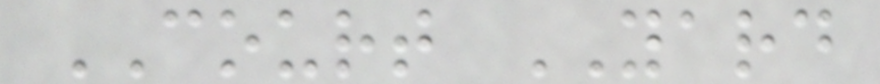COURT YARD
